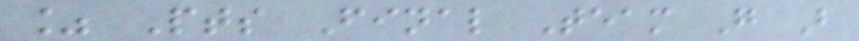% Pts Final Team G B
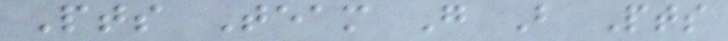Pts Team G B Pts
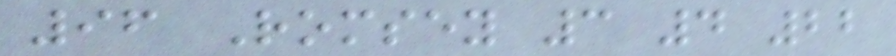96 Romsey 3 4 22
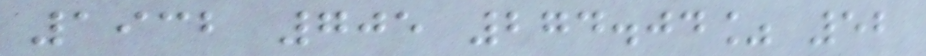1932 705 274.04% 52
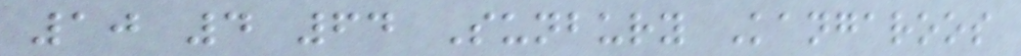10 4 64 Sunbury Kangaroos
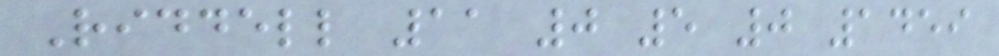Riddell 11 0 5 0 1459
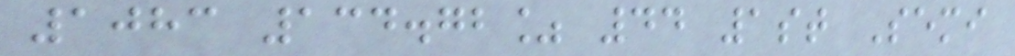1083 134.72% 44 1st Semi
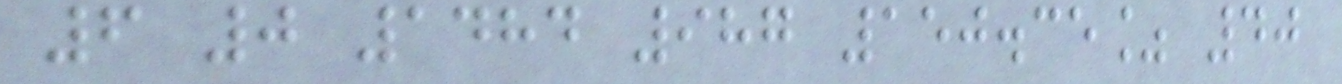6 0 1484 987 150.35% 40
